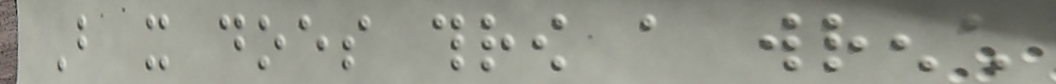But it does throw a wrench
